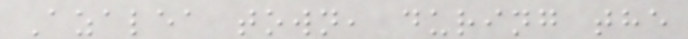Azalea town, during the
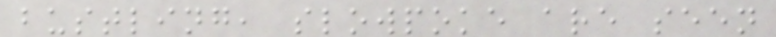bustling, slowpoke are seen
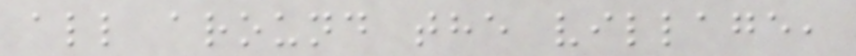all around the village,
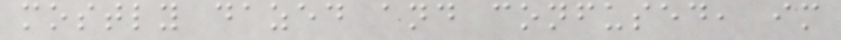mostly dazed and confused, im
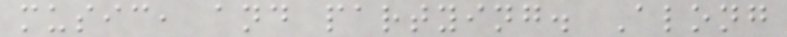music, and partying. Along
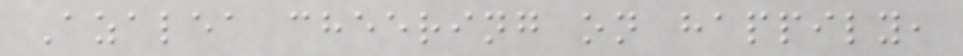Azalea cheering on happily,
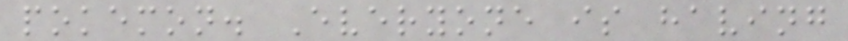pokemon. Everyone is having
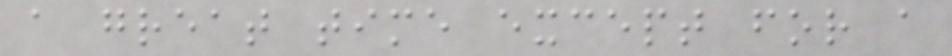a great time except for a
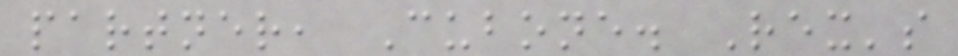partner, Cubone. Rex's
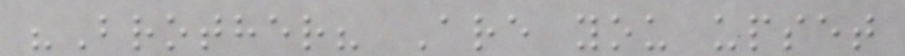"Brother? Are you upset
